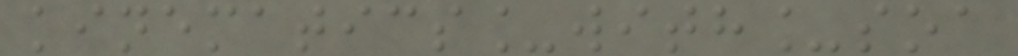kinematics_with_soa
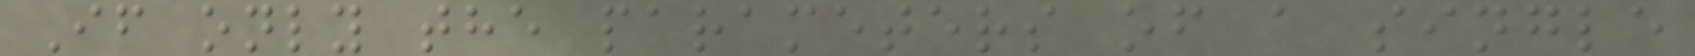If only the parameters of a single
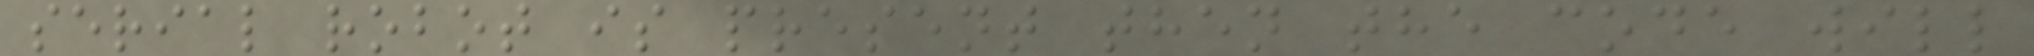serial robot is present then the code will
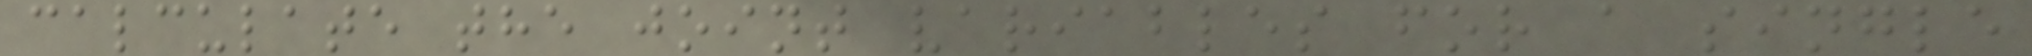calculate the joint variables for a single
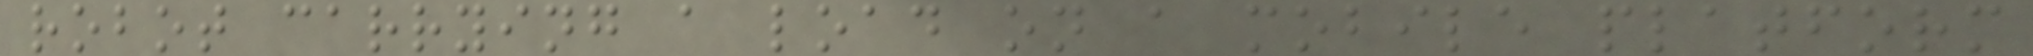robot carrying a load on a mobile platform
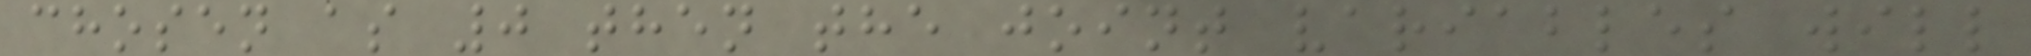chosen as 0 then the joint variables will
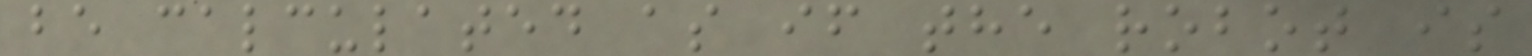be calculated as if the robot is
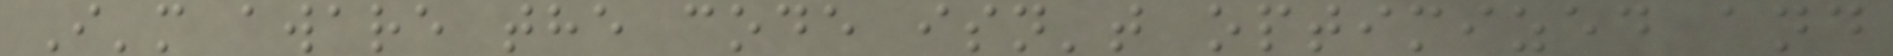I'm aware the code isn't optimized and
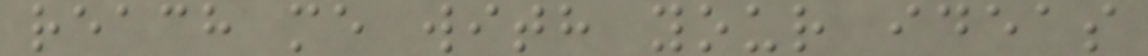reach me with your ideas
